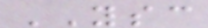YSC
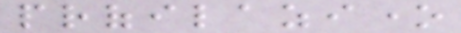profilazione
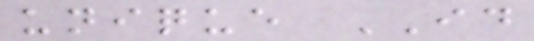unique ID
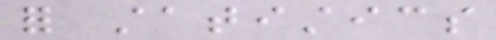for statistics
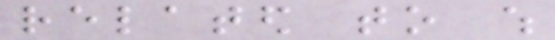related to which
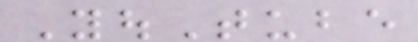YouTube
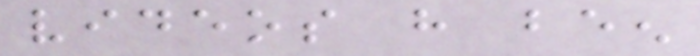videos have been
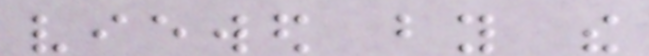viewed by the
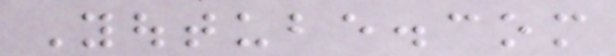Youtube.com
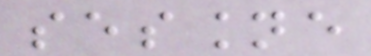sessione
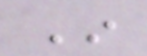In
